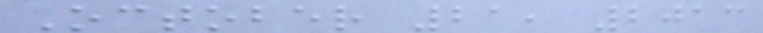October 21, 2013
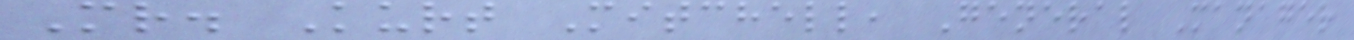Mr. Kurt Mitchell, General Manager
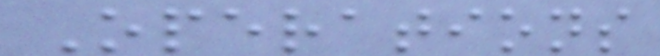Operations
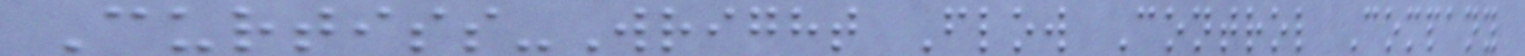Curtiss-Wright Flow Control Company
